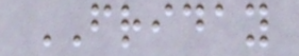FRIDAY
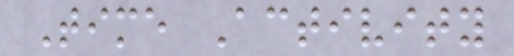Time Activity
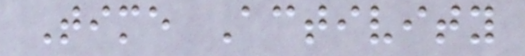Time Activity
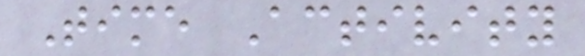Time Activity
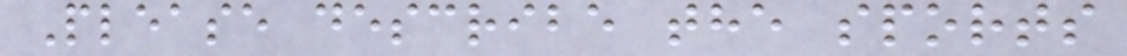Please describe the sports
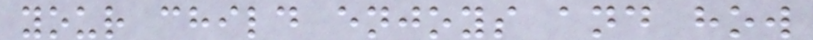your child enjoys and how
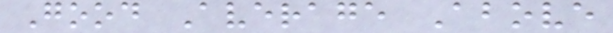Good Average Above
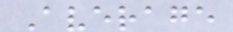Average
